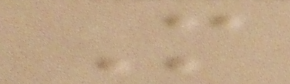More
